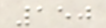150
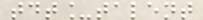tdt_talent
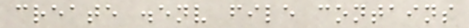create .env file contains
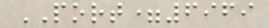PORT=6969
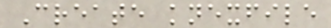Create knexfile
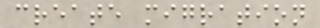create migration
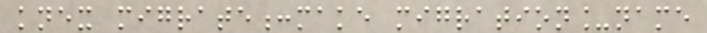knex migrate:make migration_name
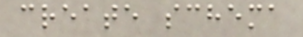create schema
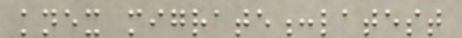knex migrate:latest
